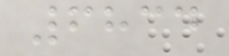6834
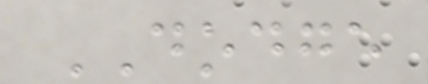DODGE
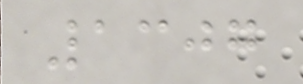1307
